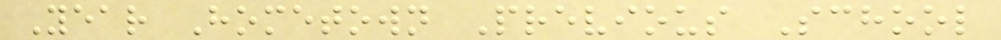Year Hometown Previous School
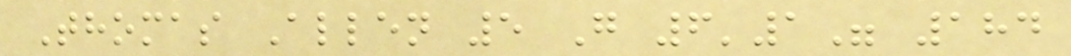Thomas Allen 5 G 6'1" 184
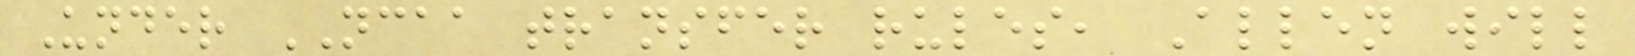Under NCAA transfer rules, Allen will
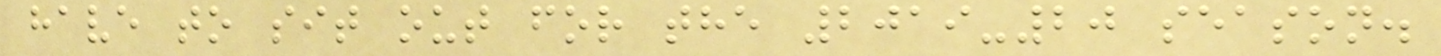have to sit out for the 2019-20 season.
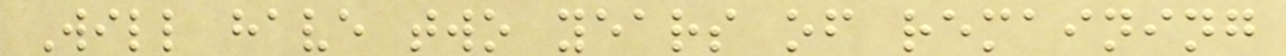Will have two years of remaining
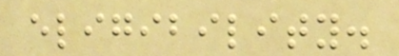eligibility.
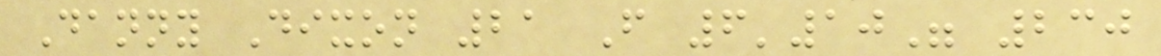Danny Dixon 21 F 6'10" 230
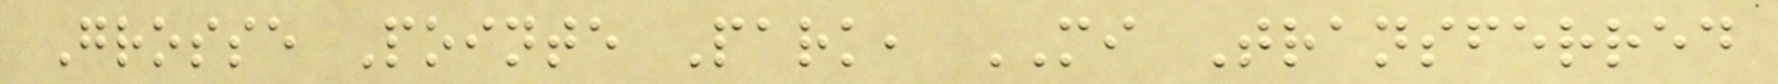Grosse Pointe Park, MI Transferred
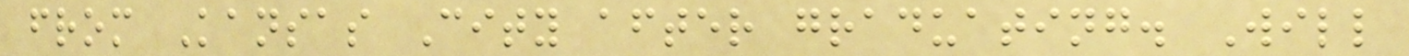from Kansas City after graduating. Will
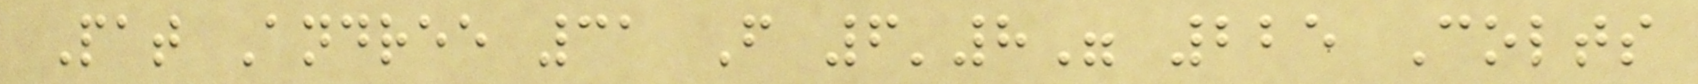Pat Andree 31 F 6'8" 225 Colts
